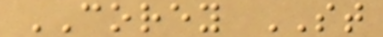COREY ST
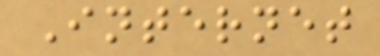Internet
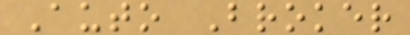Auto Broker
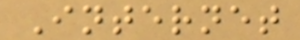Internet
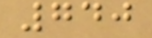740
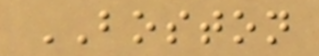BOSTON
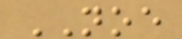NOE
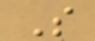S
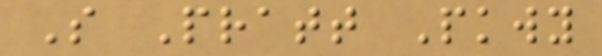S Pratt Pkwy
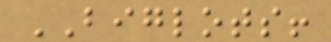BIGLOTS!
